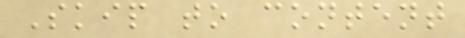Skip to content
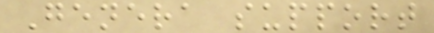Genera support
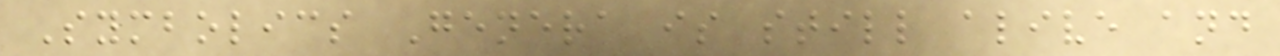Symbolics Genera is still alive and
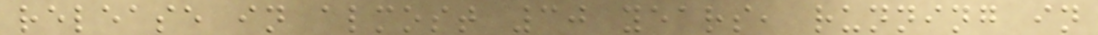release in almost 30 years, running in
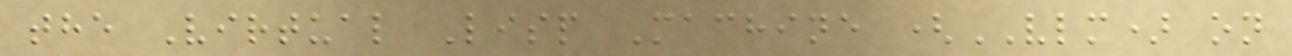the Virtual Lisp Machine (VLM) on
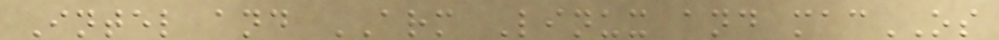Intel and ARM Linux and macOS
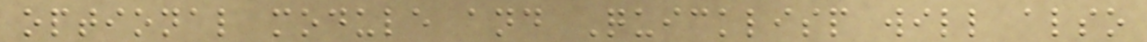optional module and Quicklisp will also
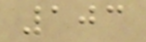103
